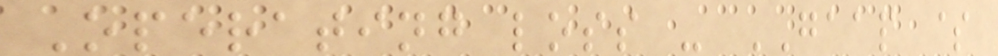Operating loss - GAAP $
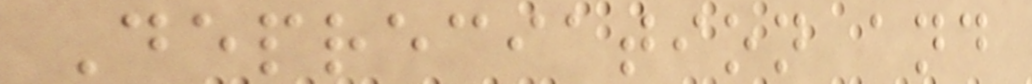Depreciation and
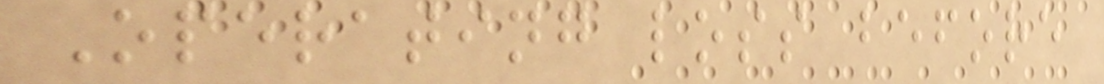Operating loss before
